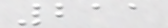211
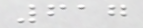617
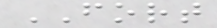FORT
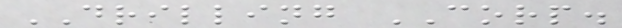DRILLING CORP.
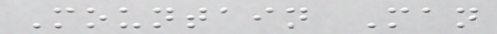Mountain Man
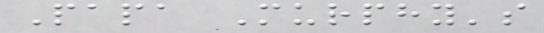Papa Murphy's
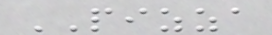PIZZA
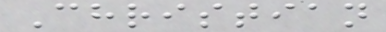Christian
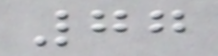77
